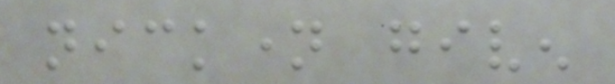nickname given
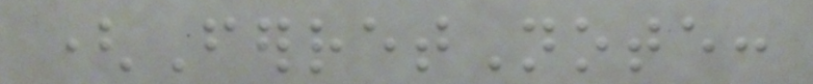(FerretNote:
